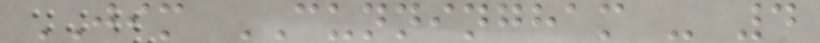JIM CUNNINGHAM - 4
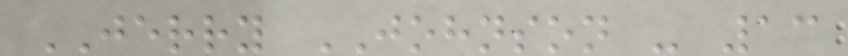JERRY JOHNSON - 13
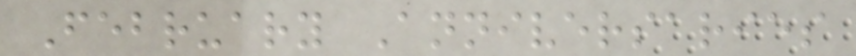February Anniversaries
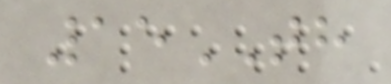15TH
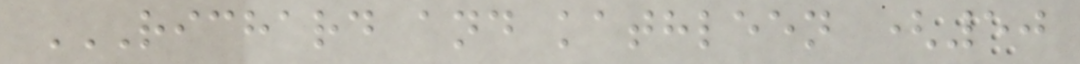RICHARD AND KATHLEEN (50
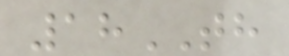18TH
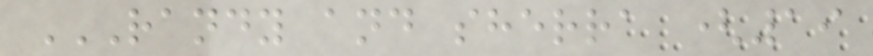RANDY AND SHERRA (19
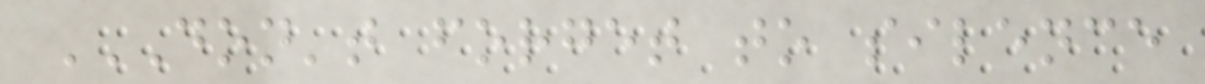DON'T FORGET TO SILENCE
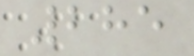285
